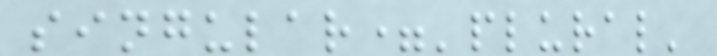singular='plural'
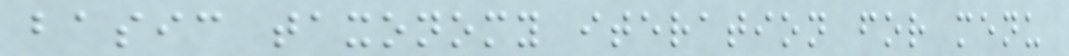basic taxonomy iteration for menu
